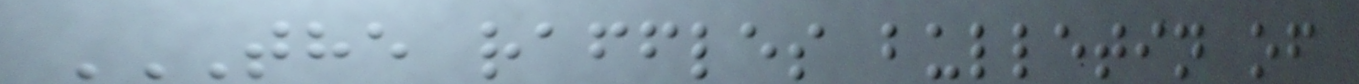THE RAFFLES BULLETIN OF
